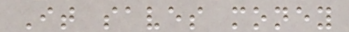It saves money
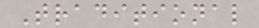Traditional
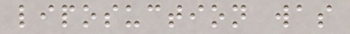liposuction was
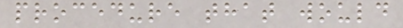procedure that would
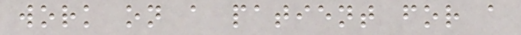work on a patient for a
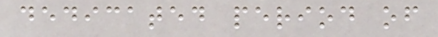dedicated period of
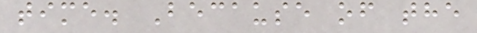time. Because of the
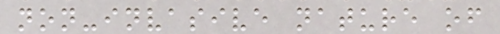non-invasive nature of
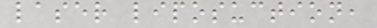laser liposuction,
